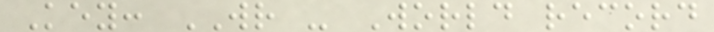Key: WR - World record
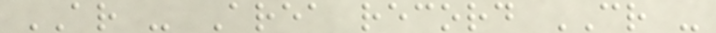AR - Area record CR -
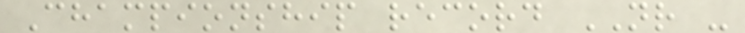Championship record NR -
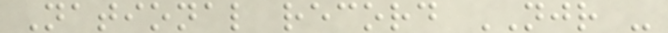National record NJR -
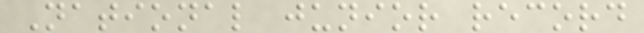National junior record
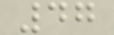47
